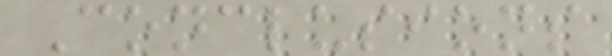Conclusions
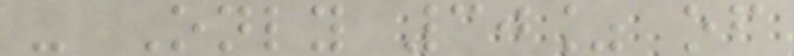- Only 30% of
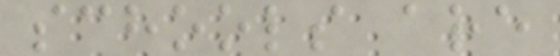schools are
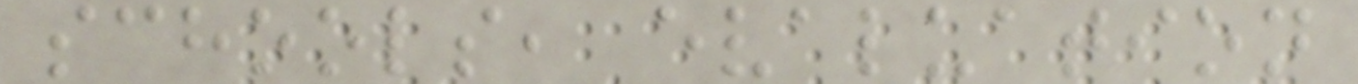schools, evaluation
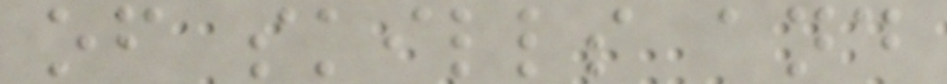of skills and
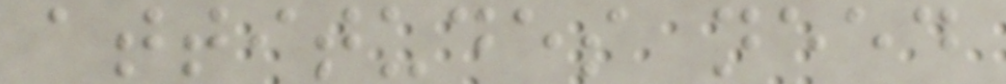attitudes need
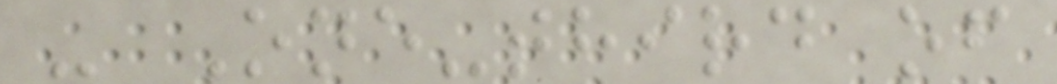- One-third of
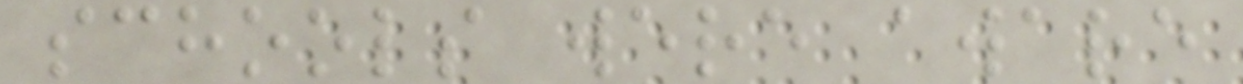schools were aware
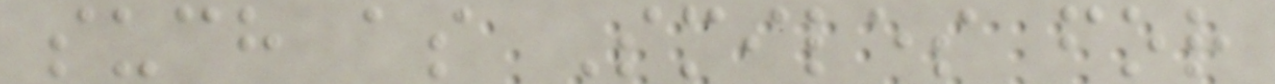such as Smiles for
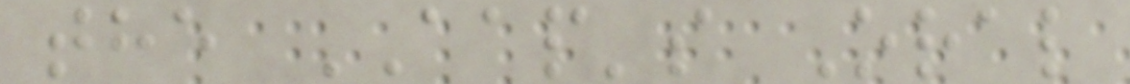the AAP's Oral
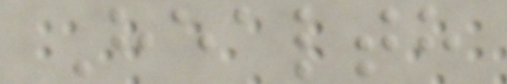Health
